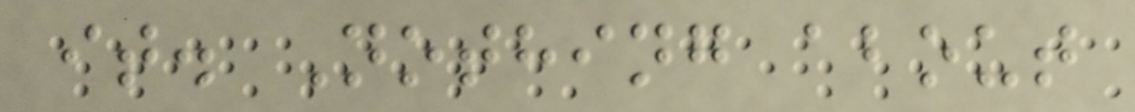it. Nothing about
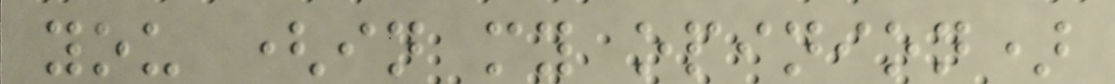you (in my opinion)
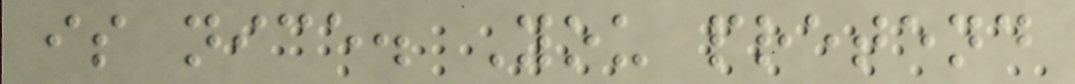is nice. You pretend
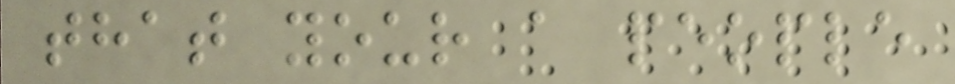that your a people
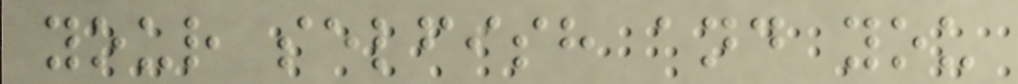your selfish and you
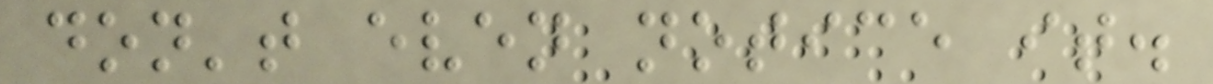don't even notice it.
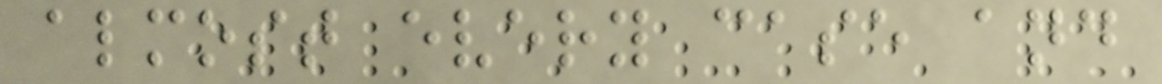almost every case and
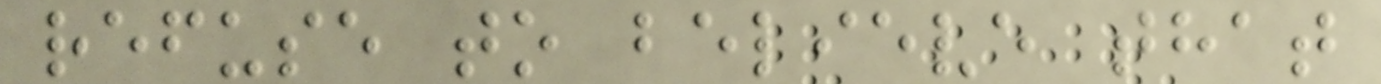refuse to believe that
